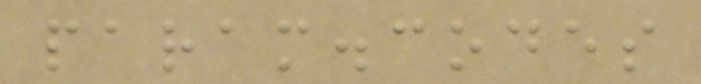param.codes
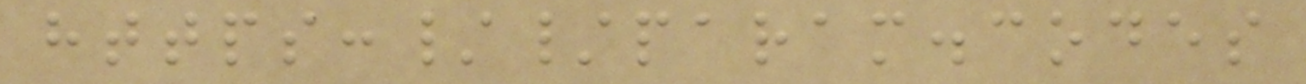https://param.codes
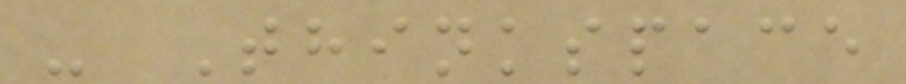- Thinkspace
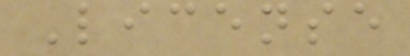License
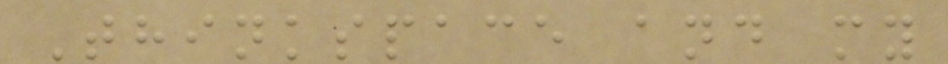Thinkspace and my
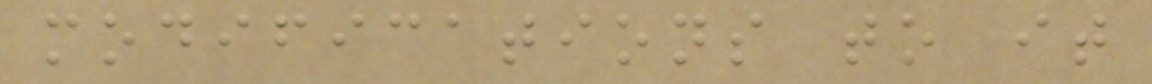modifications to it
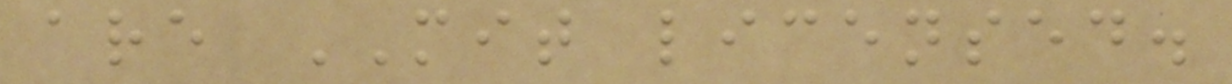are MIT licensed.
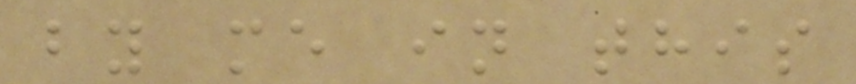by me in this
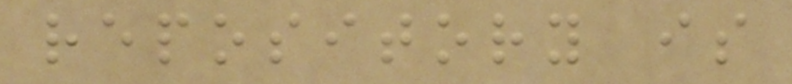repository is
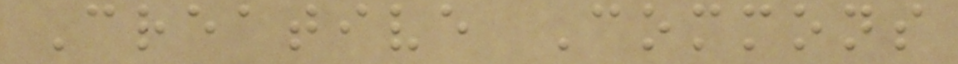Creative Commons
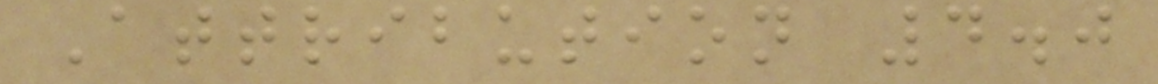Attribution 4.0
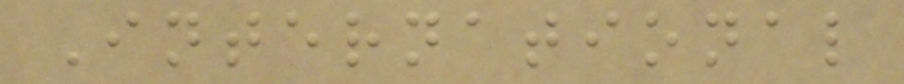International
